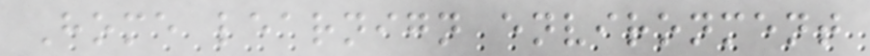Home learnign environment
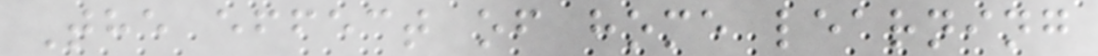The effect of home learning
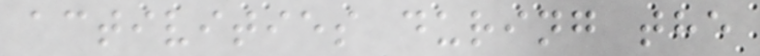activities during the
